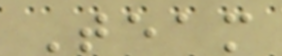Team
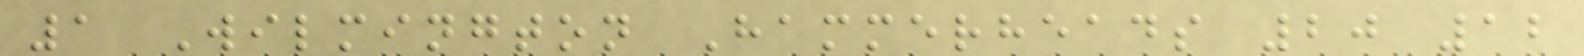1 Wilmington Hammerheads 20 12
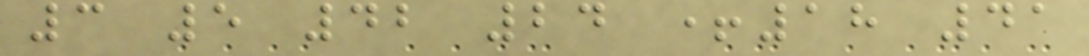3 5 42 24 +18 41
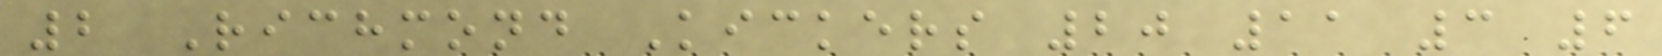2 Richmond Kickers 20 11 3 6
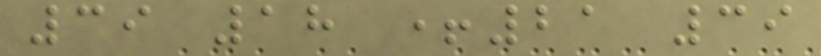39 18 +21 39
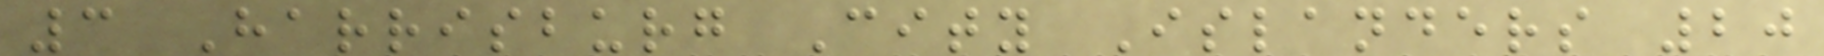3 Harrisburg City Islanders 20
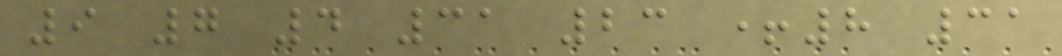9 7 4 31 23 +8 31
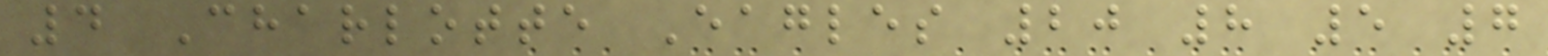4 Charlotte Eagles 20 8 5 7
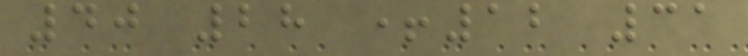40 28 +12 31
